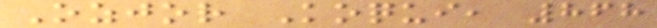Ozjor Koqui, 868
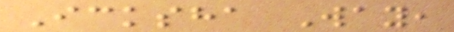Icksha Way,
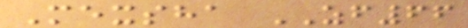Mexsha ZF66
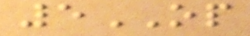5OP
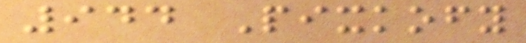944 Pixkofy
